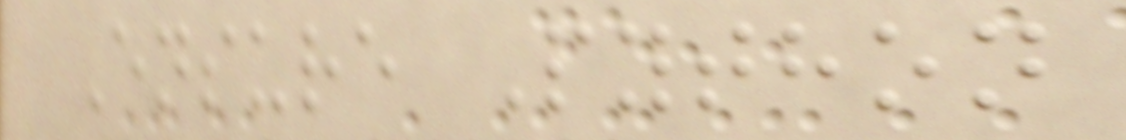Ensure Python
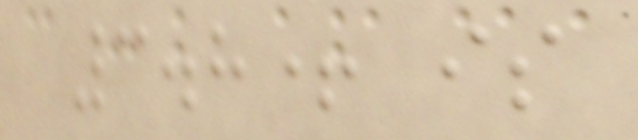3.8+ is
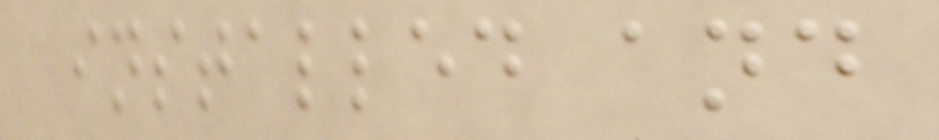installed and
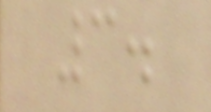3.
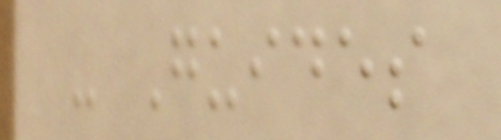- Guides
